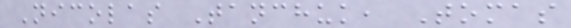Nicolas Tanchuk, Tomas
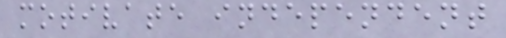motivate independent
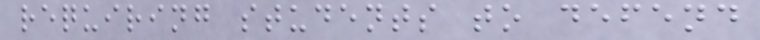requiring students to defend
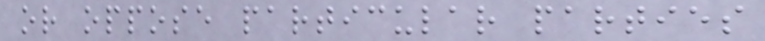or oppose particular parties
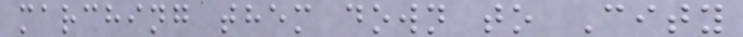marching them down to City
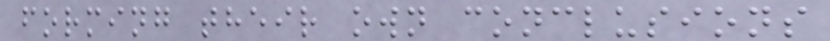forming their own conclusions
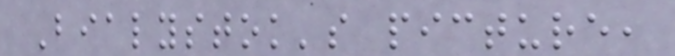Bialystok's picture,
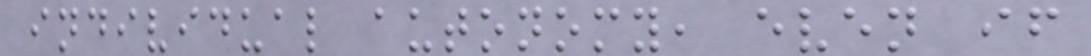individual autonomy, even if
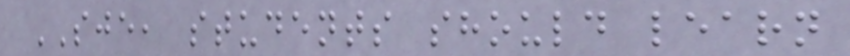SJE, students should learn
